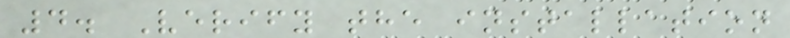4. Verify the installation
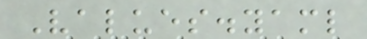Values.yaml
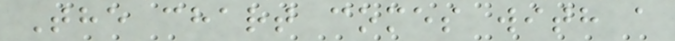The chart comes with a
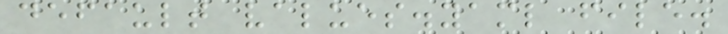default values.yaml file.
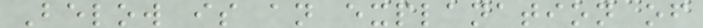Below is an explanation of
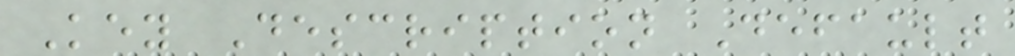Key Description Default
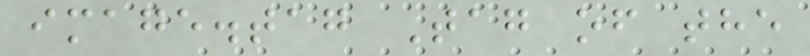image.tag Tag of the
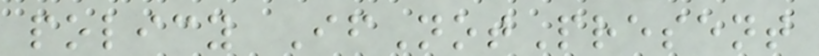policy IfNotPresent
